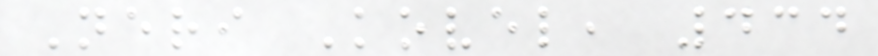Neri Kovel, 434
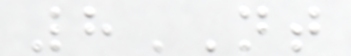8NT
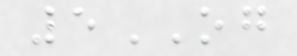5OG
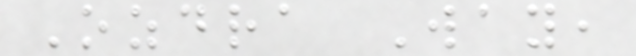Ozdra Way,
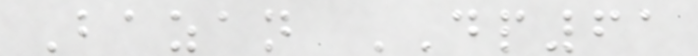Bazan DP61
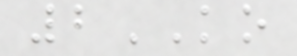2KO
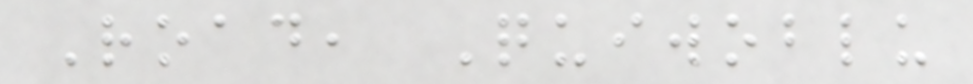Road, Quiwoblu
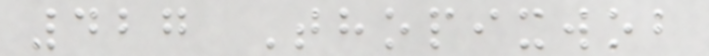427 Thopixwob
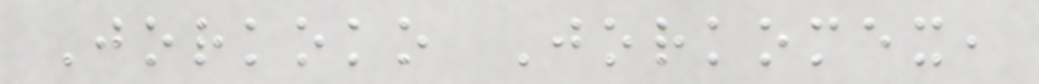Jorkoko Jorkomex,
